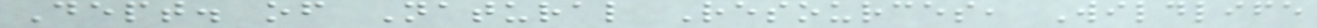Dept. of Natural Resources, Wildlife
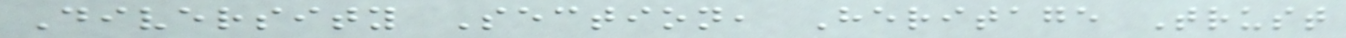Diversity Section, Heritage Trust
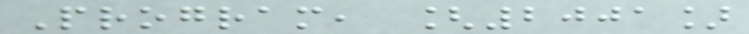Program, [2001]
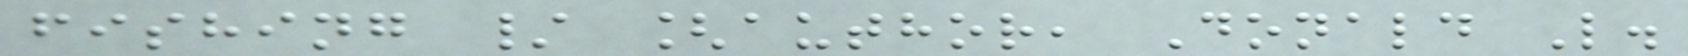fishing / [author, Donald L.
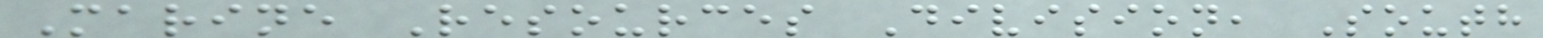Marine Resources Division, South
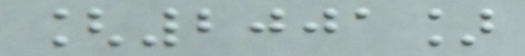[2001]
